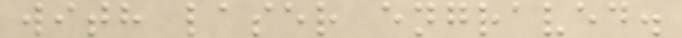with laser engraved.
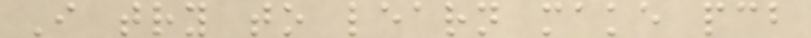I try to learn make pcb
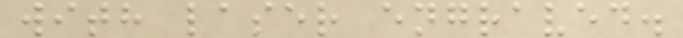with laser engraved.
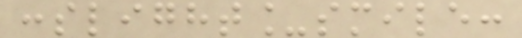:slight_smile:
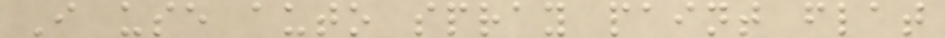I use auto spray paint flat
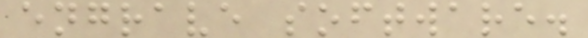engrave software.
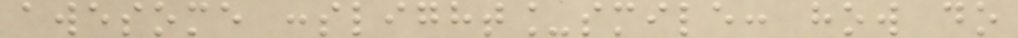awesome :slight_smile: how do
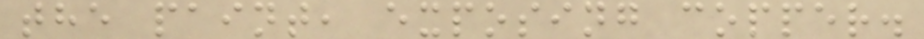the paint, exposing copper.
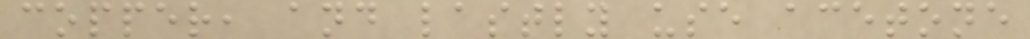copper, and lastly use acetone
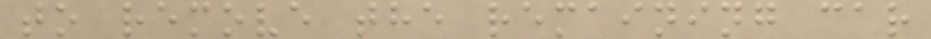to remove the remaining car
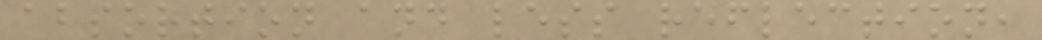absortion and less reflection,
